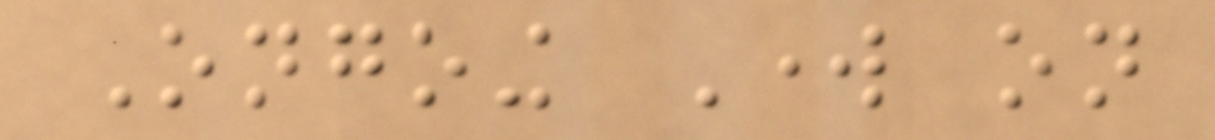Ongoing Work on
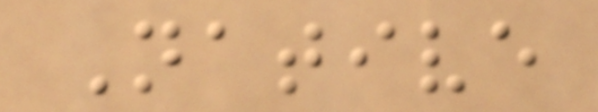Native
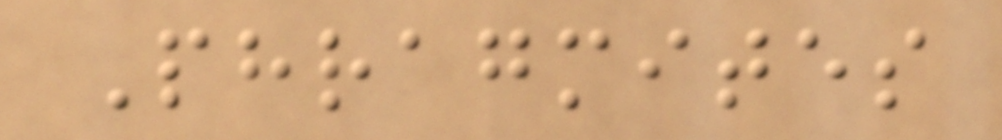Phragmites
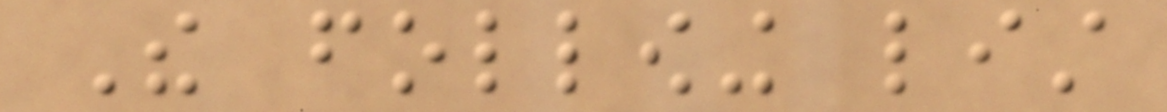The following list
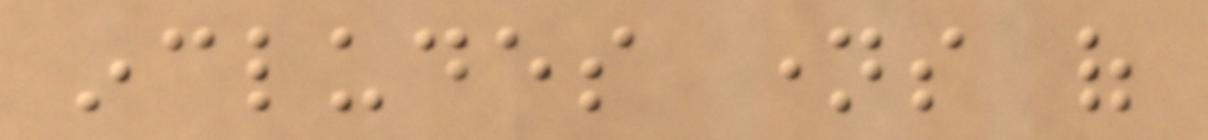includes names of
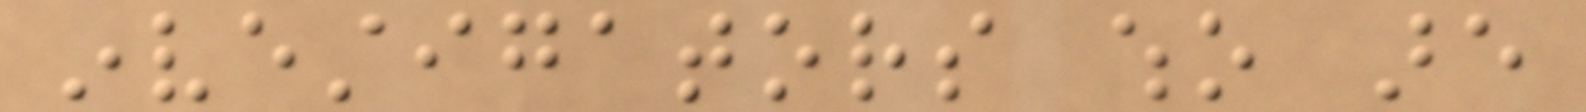investigators who are
